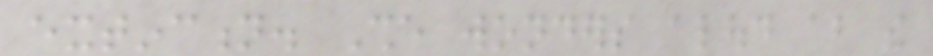extinction. She wonders aloud about the
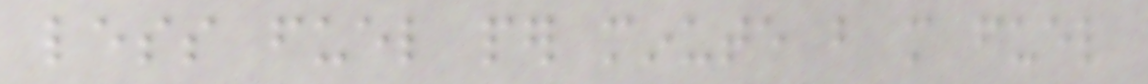less fuel per minute but more fuel
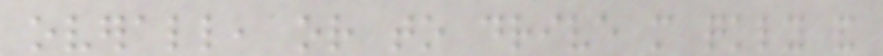overall, or to drive more quickly and
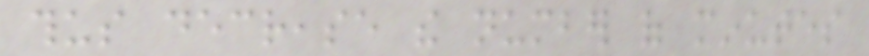thus decrease the number of minutes
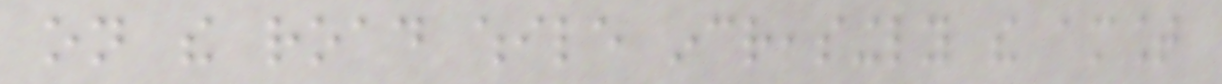on the road while increasingly the amount
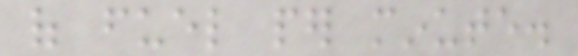of fuel per minute.
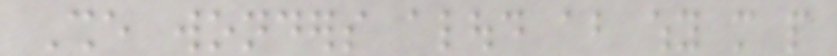She wonders aloud about why more people
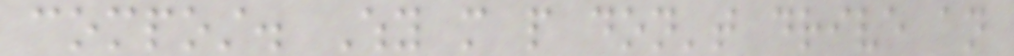compost. Why more people don't drive an
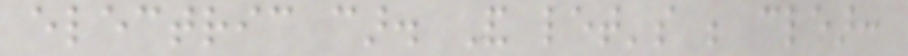electric car. And let's be clear:
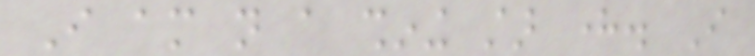I am not a shining star here. I
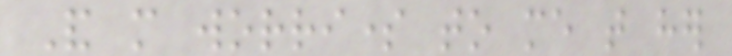And more worrisome to me that her
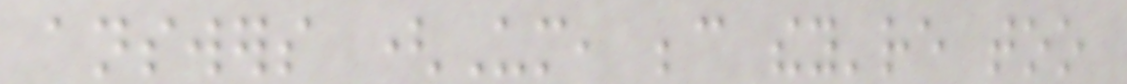answers (Um, because they're too
